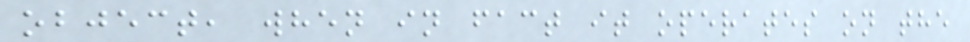object, when in fact it operates on the
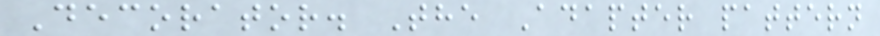Decorator. The Adapter pattern
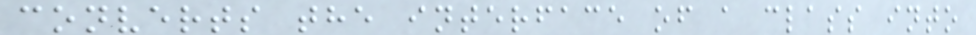converts the interface of a class into
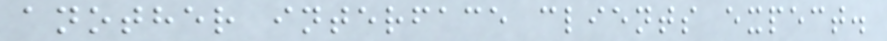another interface clients expect.
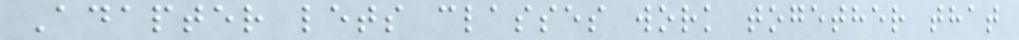Adapter lets classes work together that
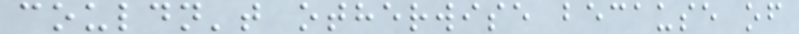couldn't otherwise because of
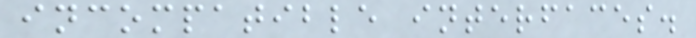incompatible interfaces.
